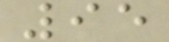95
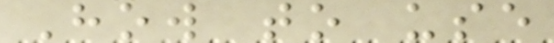How to use
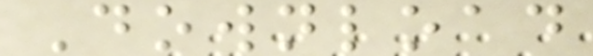Download
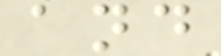and
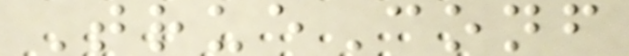TrueConf
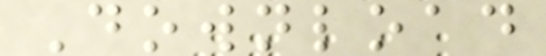Download
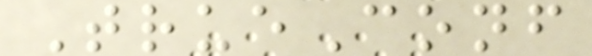TrueConf
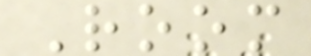Room
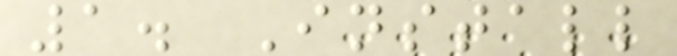1. Install
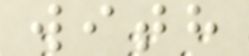with
